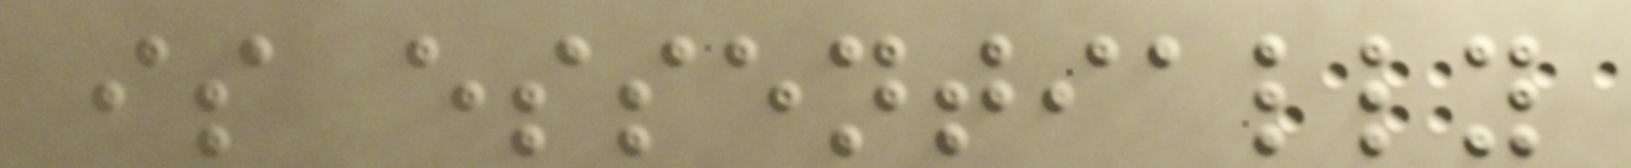is essentially
